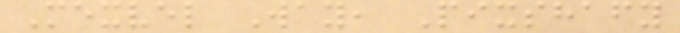Mexvel Way, Pixshafy
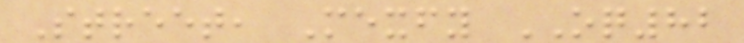Street, Mexfy OQ82
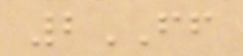2FF
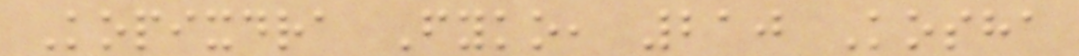Kopixdra Fyko, 210 Kosha
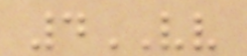4VV
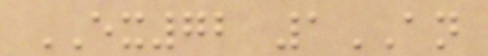EX72 1AN
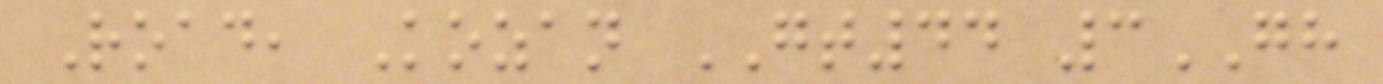Road, Kozan GT44 3GH
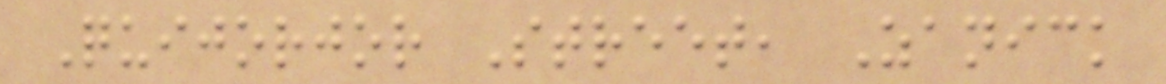Quijorjor Street, Zanick
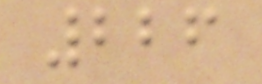226
